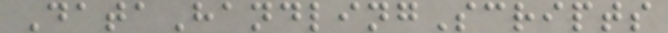DataHandlingScripts
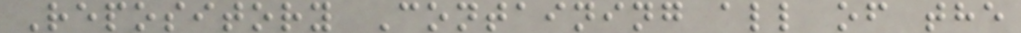Repository Containing all of the
